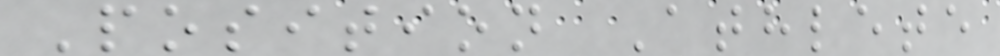Position Athlete
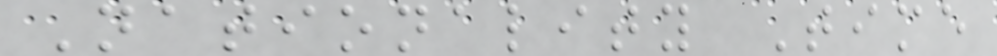Nationality Time
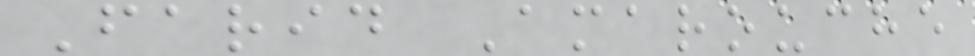Farid Amarouche
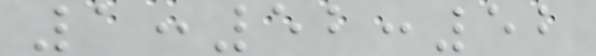1:52:52
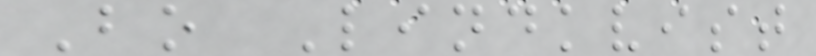Bo Lindkvist
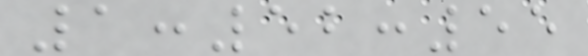1:52:55
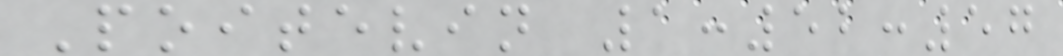Poitevin 1:52:57
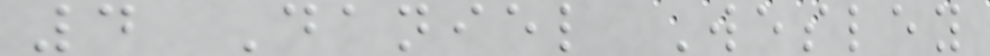4 Daniel Wesley
